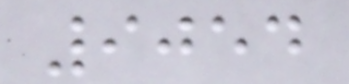9054
